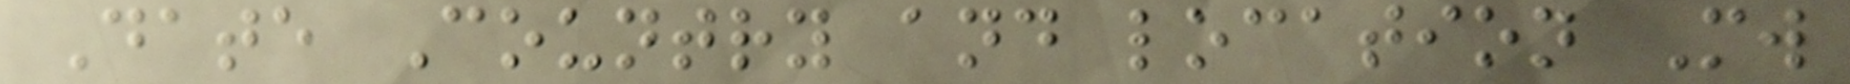Date Country and location Mw
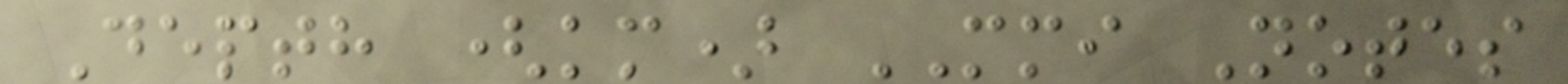Depth (km) MMI Notes
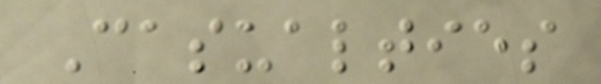Casualties
